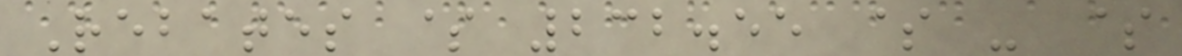Rebates $ 232.55 $ - $
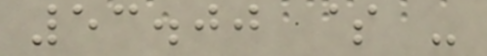53.00 $ -
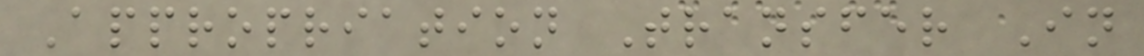Appropriation Transfer In
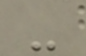-
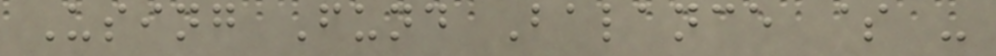Using Fund Balance $ -
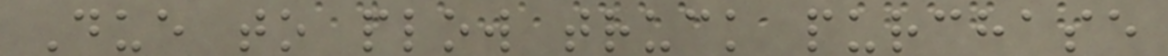Due to plow truck purchase
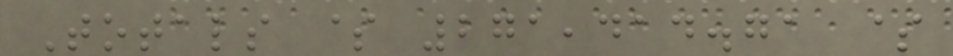Totals $ 271,414.71 $
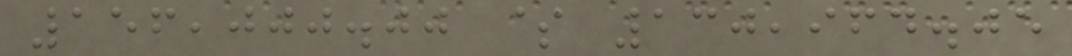156,000.00 $ 130,964.05
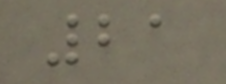21
